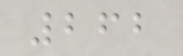262
